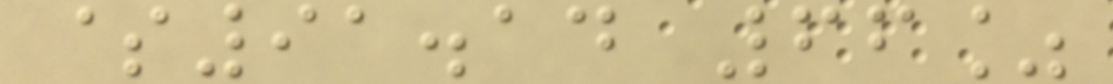$91.14 66%
